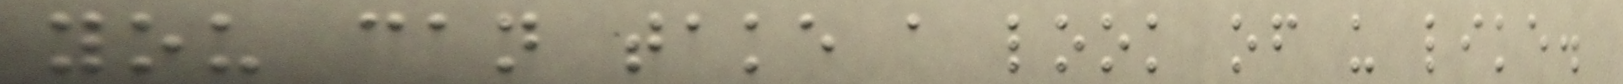you can take a look of u like.
